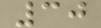30
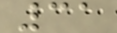31
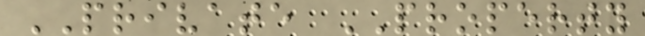PRIVATE PROPERTY
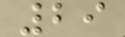29
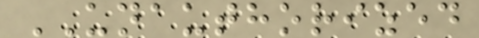UNAUTHORIZED
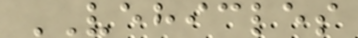VEHICLES
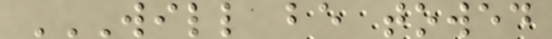WILL BE TOWED
